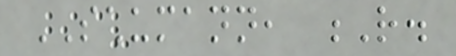SCHUMANN, R.
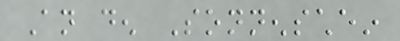An den Sonnenschein
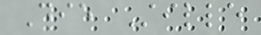Die Stille
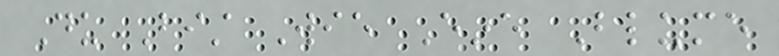Du Bist Wie Eine Blume
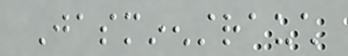Jasminenstrauch
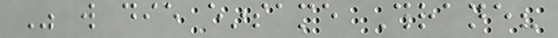Was will die einsame Thrane?
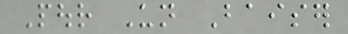Pour Un Baiser
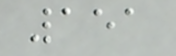151
